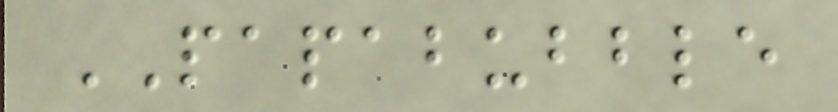PAPABUBBLE
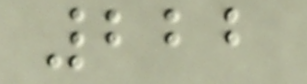222
